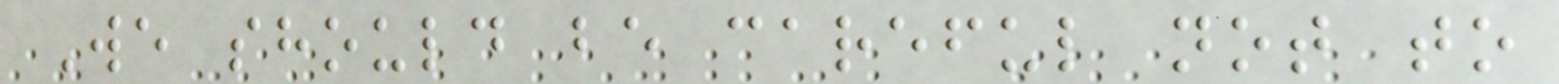We should be careful not to
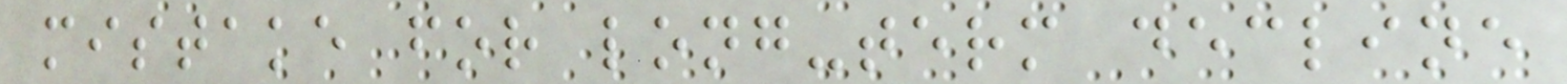mistake for long-term decline
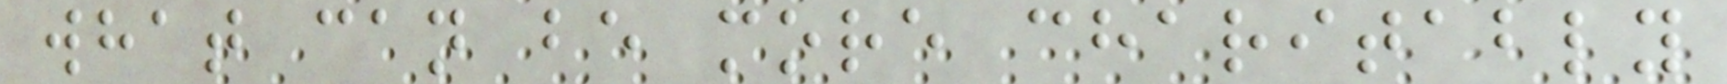what can be more charitably
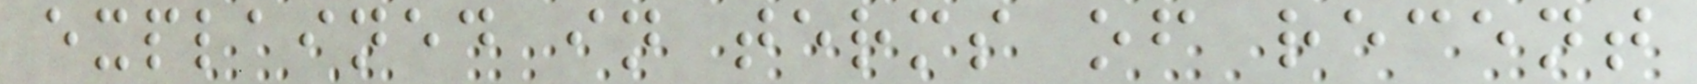explained in terms of recent
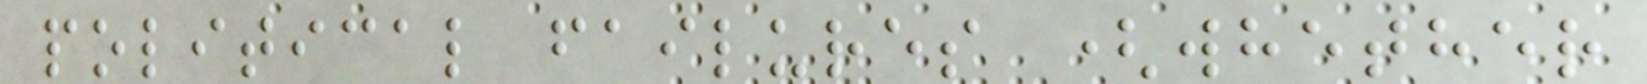political failures (whether
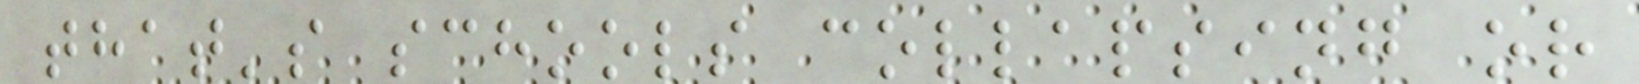that's schools collapsing or
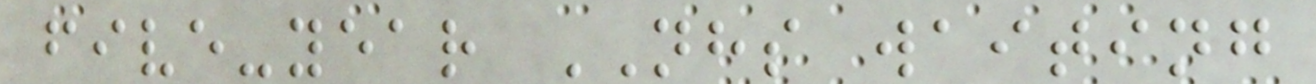five-year NHS waiting
